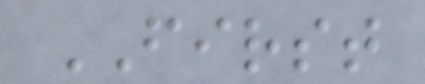FIRST
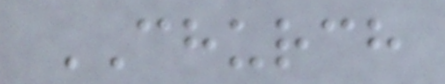CHURCH
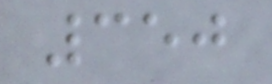350
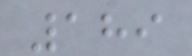189
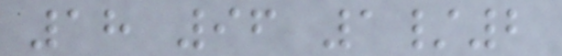18 96 1/2
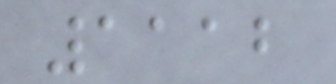1112
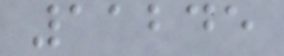11245
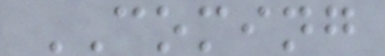COMING
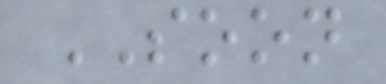SOON
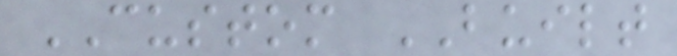CUSTOM BUILT
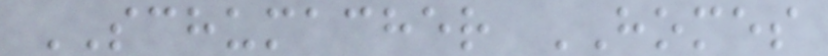SCHUMACHER HOMES
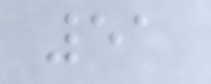51
